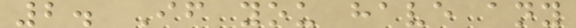2. If you have any
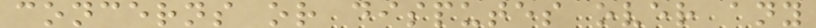concerns or disputes over any
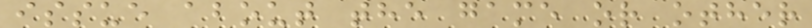issue about the game or other
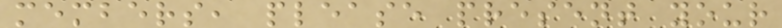members, please present your
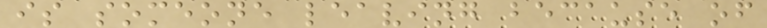is someone leaving because of
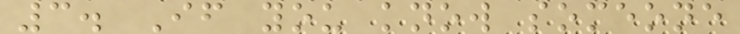3. If you know someone
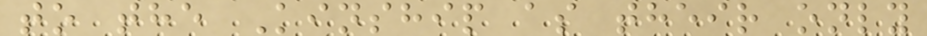to the Kinship as their only
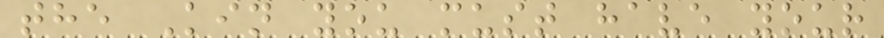the Kin you must have your
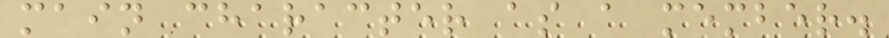main character as a member.
